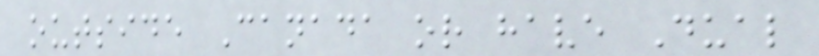outside Canada or have Dual
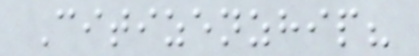Citizenzhip?
